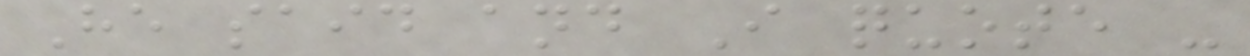He said and I quote -
